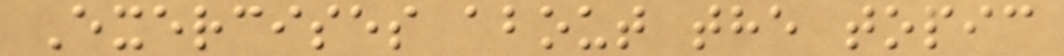Exercises about the topic
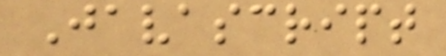Javascript
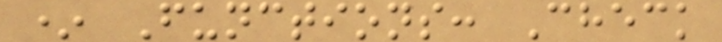* Functions: Check
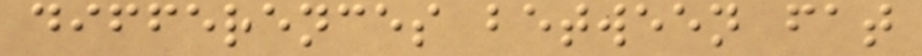differences between fat
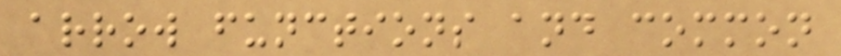arrow functions and common
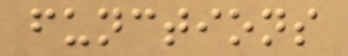functions
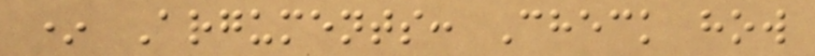* Arguments: Check how
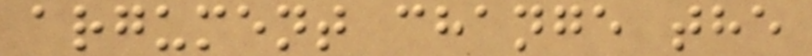argument change the
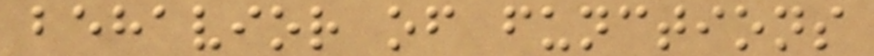behavior of functions
